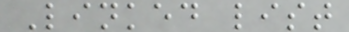Linked list
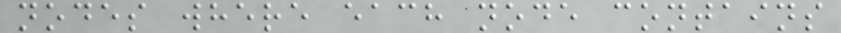nodes where each node contains
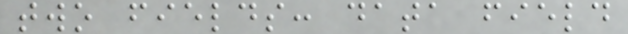two fields: data field
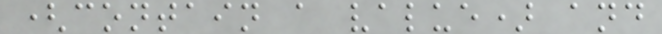(contain a value) and
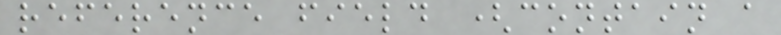reference field (contain a
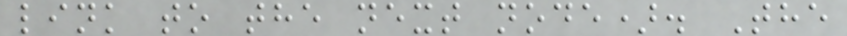link to the next node). The
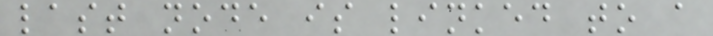last node is linked to a
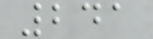241
